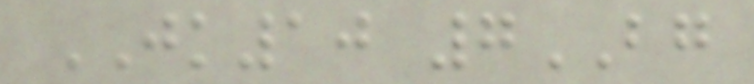JK10 7BG
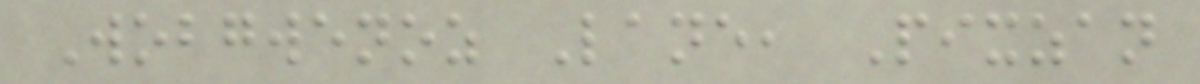Wobgwenoz Lane, Pixzan
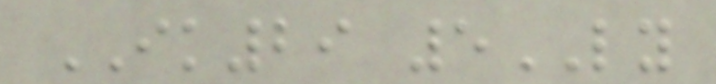IK29 5LY
